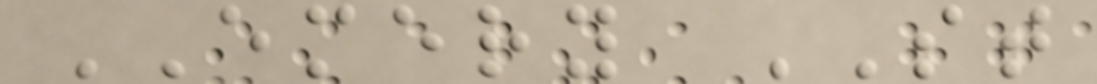EMERY ST
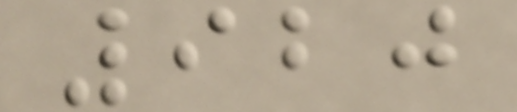920
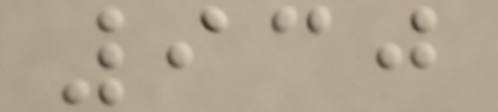930
